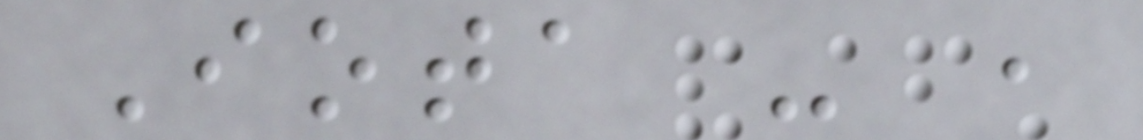Iota - ,
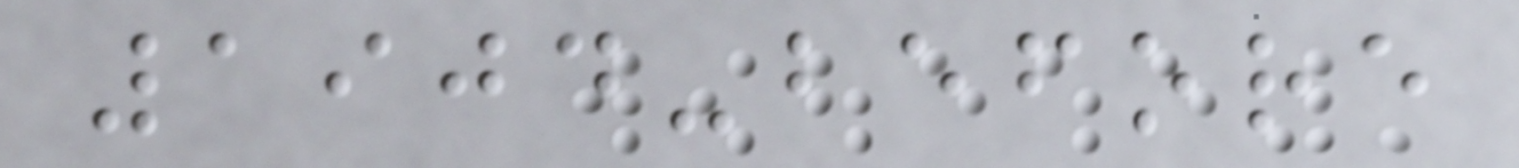1904-before
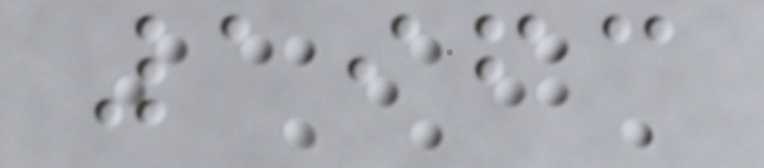1963
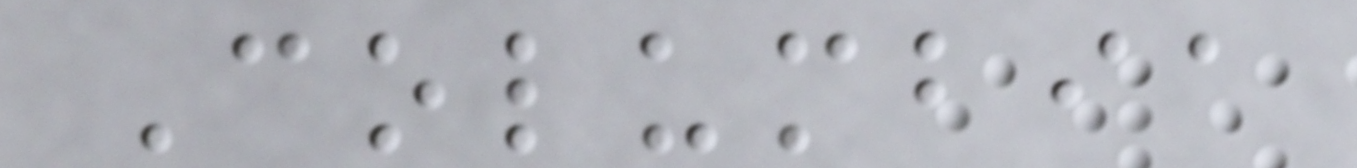Columbia
